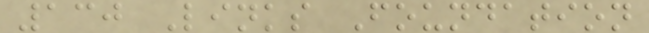130 Links Foundation
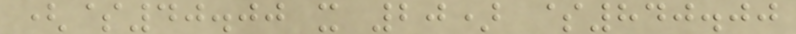($40.00 x 20) $840.00
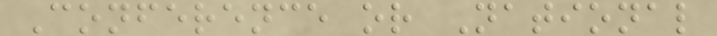Conference or National
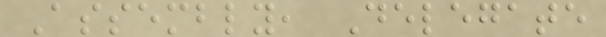Assembly, Delegate
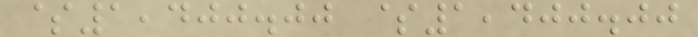$1,400.00 $1,400.00
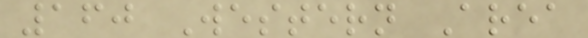160 Western Area
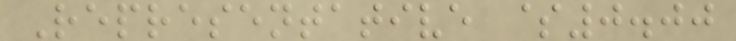Representative $0.00
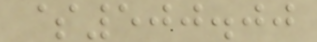$500.00
